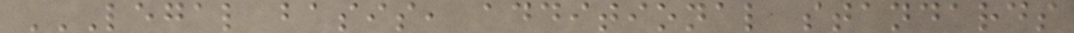LEGAL BASIS, ADDITIONAL STANDARDS
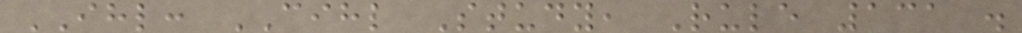IHL: CIHL Study, Rule 131 .
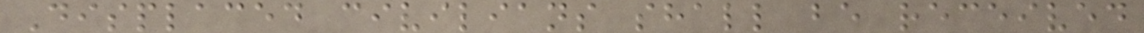Displaced civilians shall be received
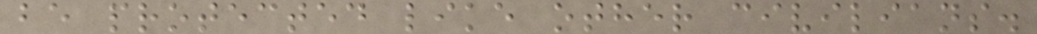be protected like other civilians.
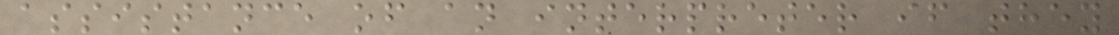assistance of an interpreter if they
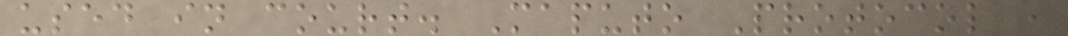used in court. Maputo Protocol ,
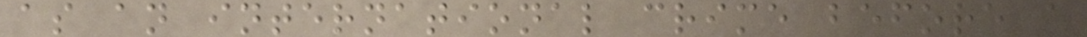as an international crime before a
